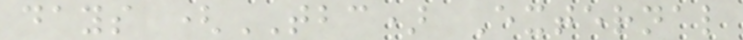days (TBC) External
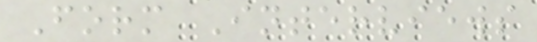Form Interviews
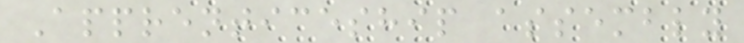Apprenticeship assembly
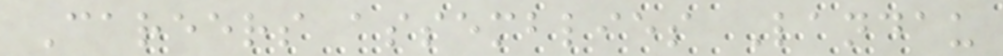Careers assemblies Landau
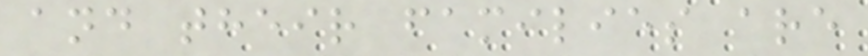and their families are
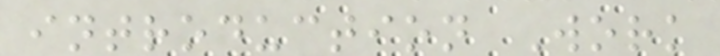introduction Work
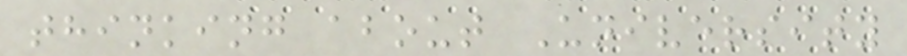thinking about University
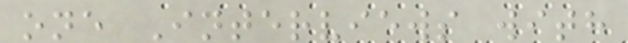one Interviews with
